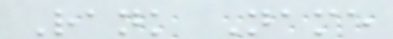Rank Name
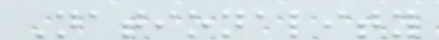Nationality
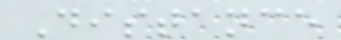Distance
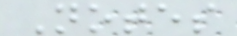Notes
